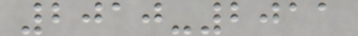2010-2011
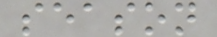season
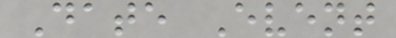Date Event
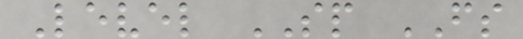Level SP FS
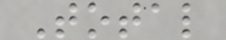Total
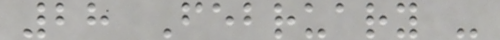28 February -
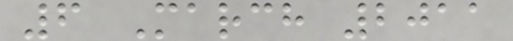6 March 2011
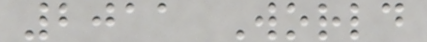2011 World
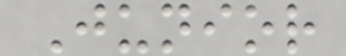Junior
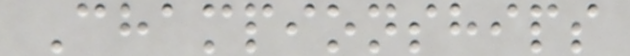Championships
